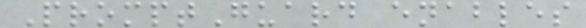PromptGuard enables
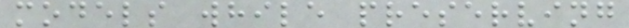models while preserving
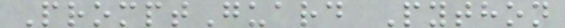PromptGuard Python
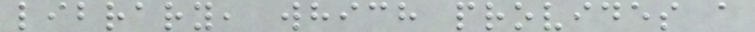library, which provides a
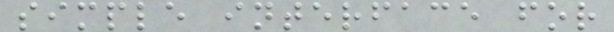simple interface for
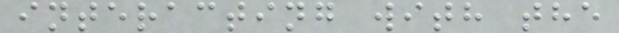interacting with the
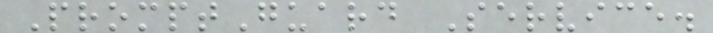PromptGuard Service.
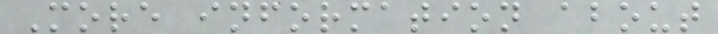More information about
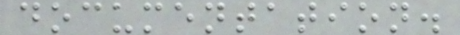documentation.
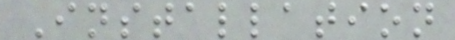Installation
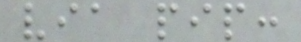via pip:
